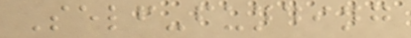Self-funding
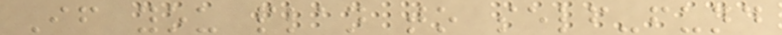If you plan to self-fund
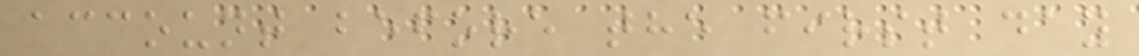account before the first day
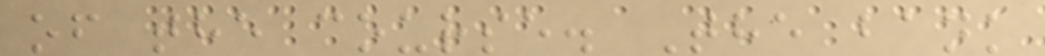of the course. The bank
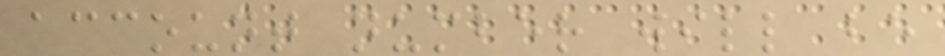account number will be
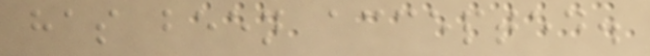has been accepted.
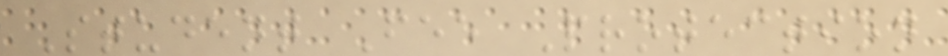Student Fee Protection
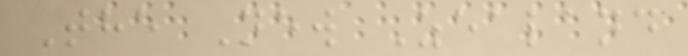The New Zealand
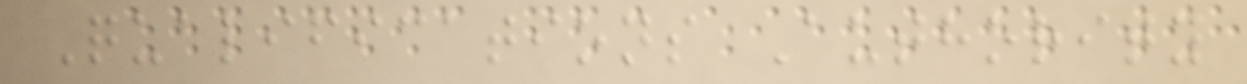Qualifications Authority
